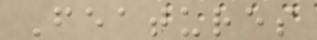Features
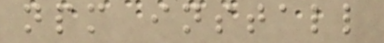npm install
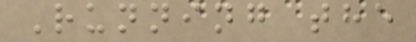Running the
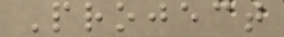Project
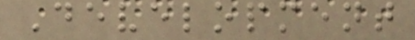Development
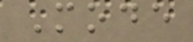Mode
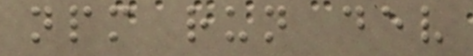npm run dev
